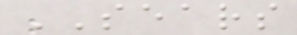SEARS
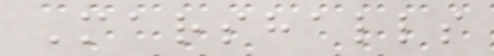Marshalls
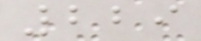229
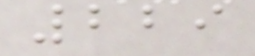229
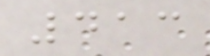413
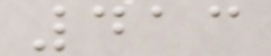413
